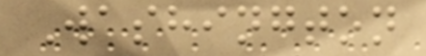Washington
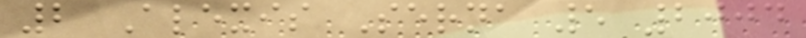2 Alexis Serna 5 2004
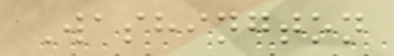Washington
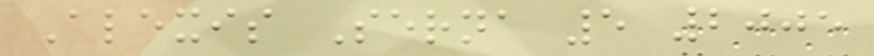Alexis Serna 5 2005
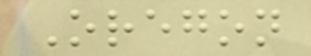Oregon
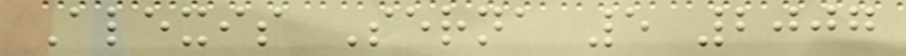Alexis Serna 5 2007
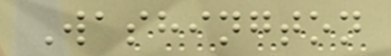Washington
